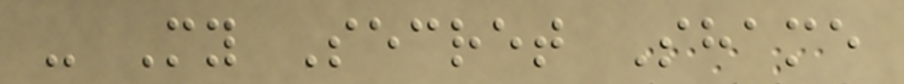- My Secret Shame
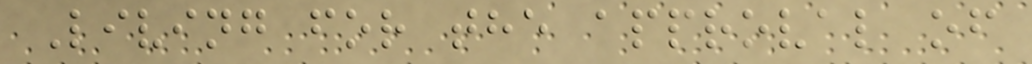Living for the approval of
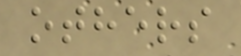others
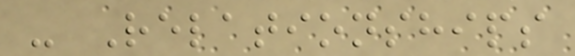- Relationships
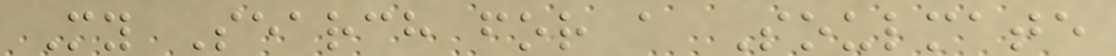My Search for a Soulmate
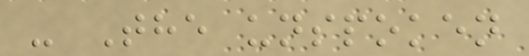- The unspoken
